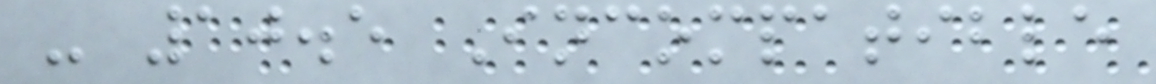- 10.5 Incompatible
